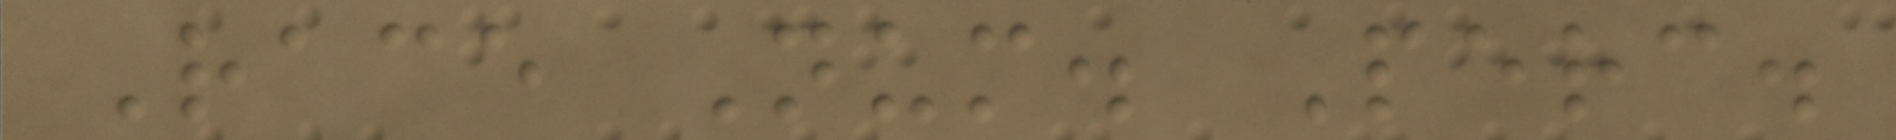Race Num. Perc.
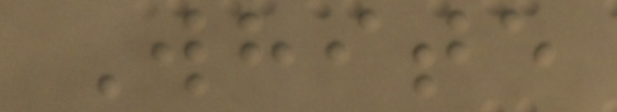White
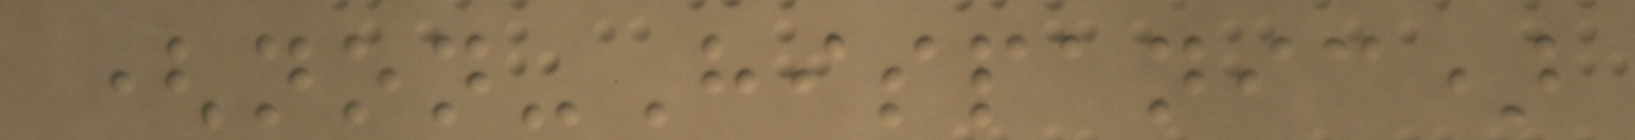(non-Hispanic)
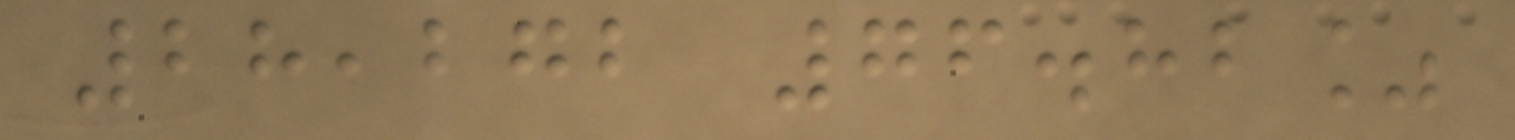28,272 76.82%
